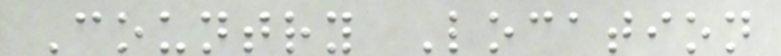Country Location
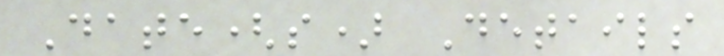Date(s) Details
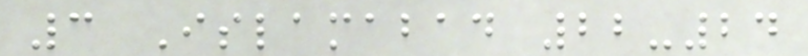3 Islamabad 22-24
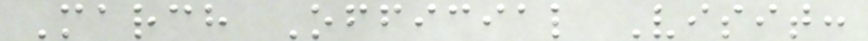March Official Visit:
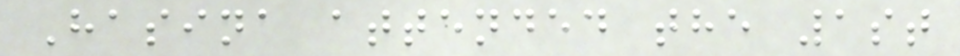Hasina attended the 1st
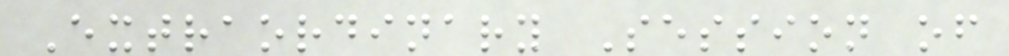Extraordinary Session of
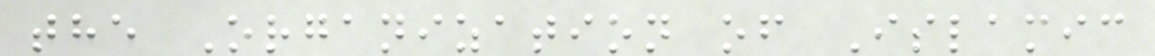the Organization of Islamic
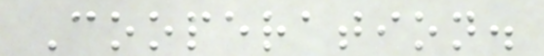Cooperation.
